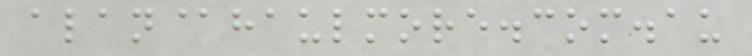alan@haulmore.com.au
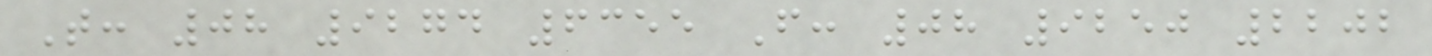T: 08 9274 6355 F: 08 9250 2202
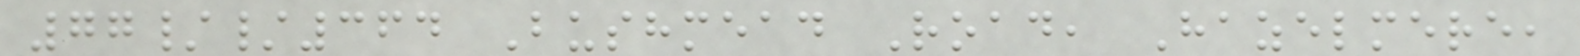77//364 Bushmead Road, Hazelmere,
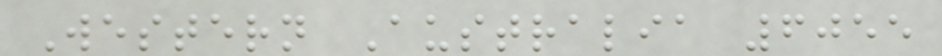Western Australia 6055
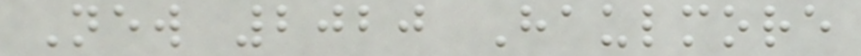New 2020 Haulmore
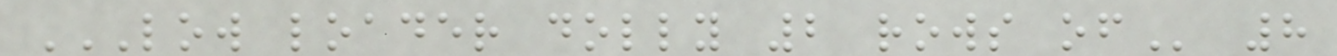LOW LOADER DOLLY 2 ROWS OF 8
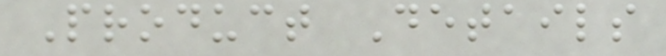Product Details
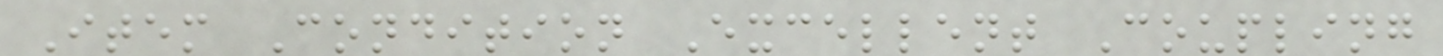Item Condition Excellent Coupling
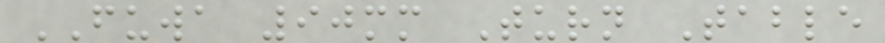FUWA 90mm Turn Table
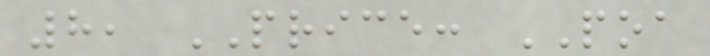8, PRICE: POA
